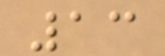13
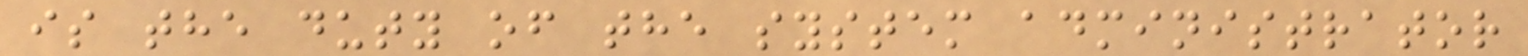is the duty of the system administrator
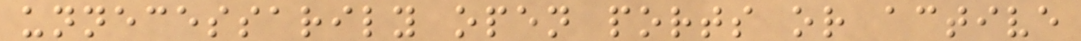unnecessarily open ports or active
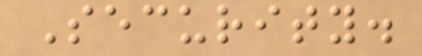Security.
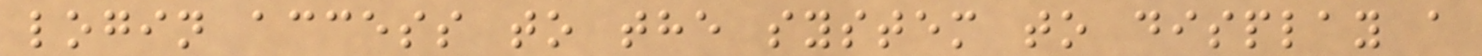login access to the system to display a
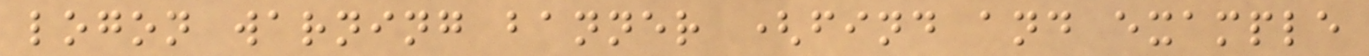logon warning banner (find and example
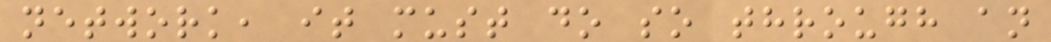network, it must do so through an
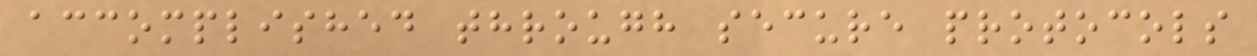accomplished through secure protocols
